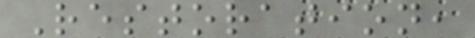Restoration,
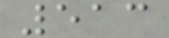513
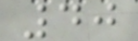40
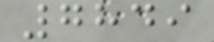7849
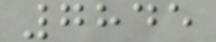7845
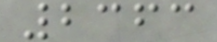2363
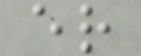er
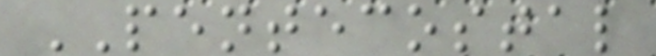PENTECOSTAL
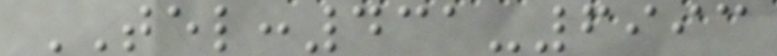TEL:431-6993
